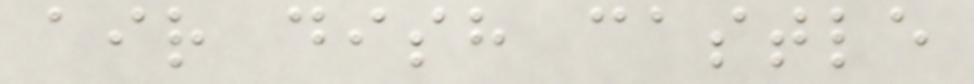air dish castle
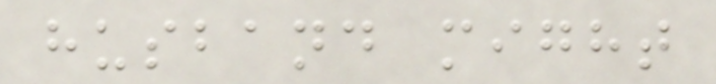husband might
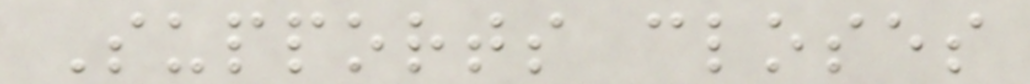Supports closes
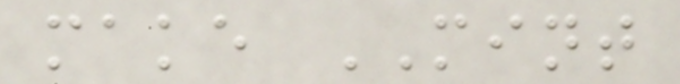make MINT
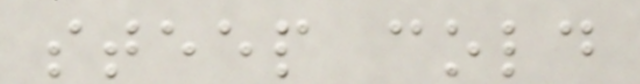steep cold
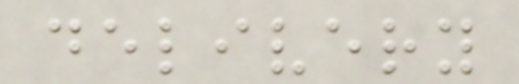delivery
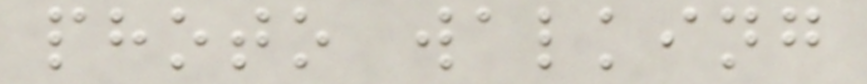photo walking
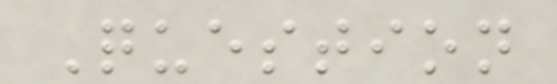Question
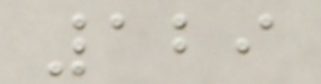129
